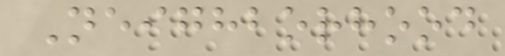Neighborhood
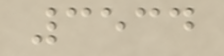3534
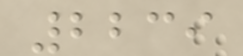2239
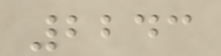2243
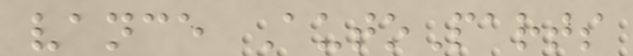vance AutoParts
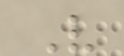V
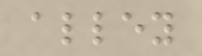alley
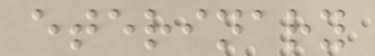eterinary
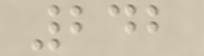242
